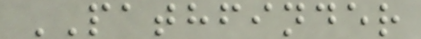PATHFINDER
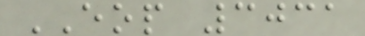EOP 3031
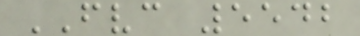FVC 5542
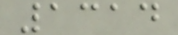1314
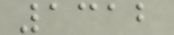1312
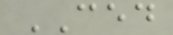CED
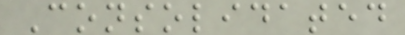Consolidated
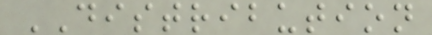DISTRIBUTION
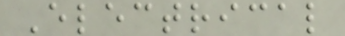Electrical
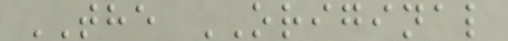THE ORIGINAL
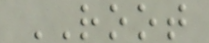ROOT
